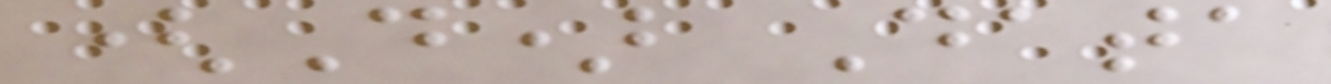(D) Data
